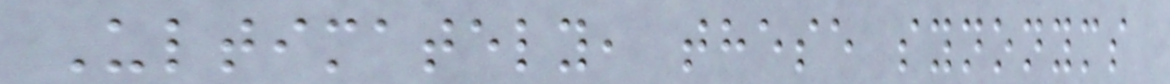Ultimately, these synonyms
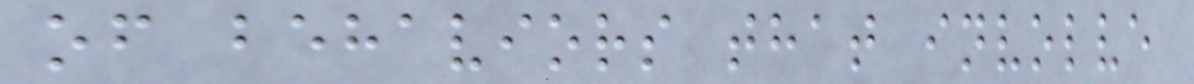of behaviors that involve
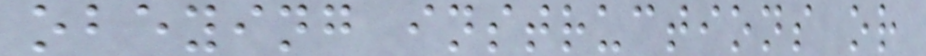obeying instructions or
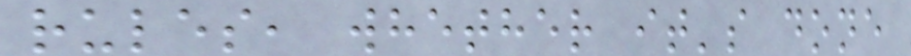rules, whether it's done
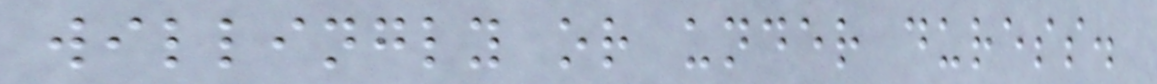willingly or under duress.
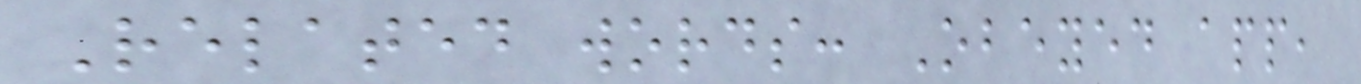Related words: Obeyed app,
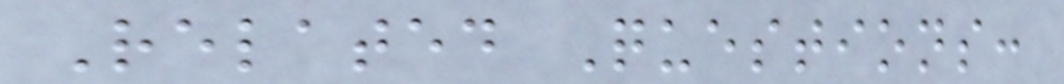Related Questions:
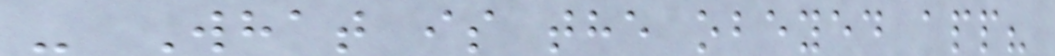- What is the obeyed app?
